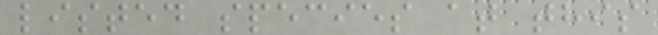listed species at this
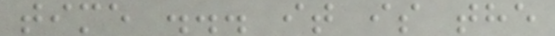time ... it is the
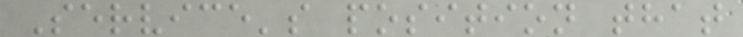Service's position that
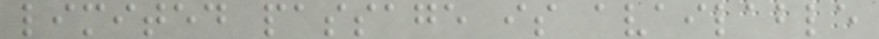limited passage is available
